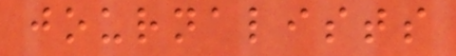journalists
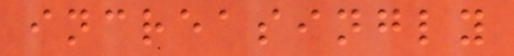increasingly
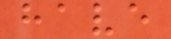have
